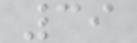39
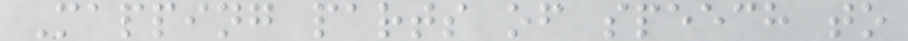Mapping parts of speech to
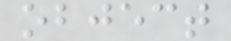object
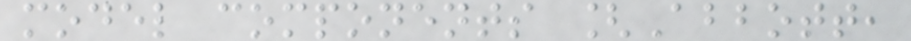model components [Abbott,
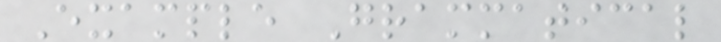Example Grammatical
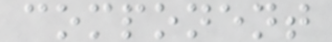component
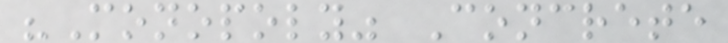"Monopoly" Concrete
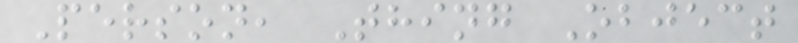Person, Thing Object
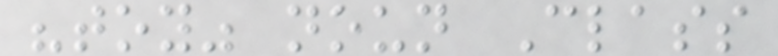"toy" noun Class
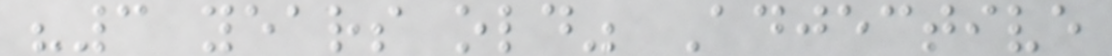"3 years old" Adjective
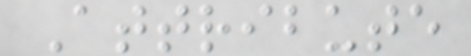Attribute
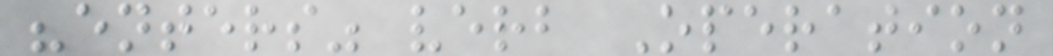"enters" verb Operation
